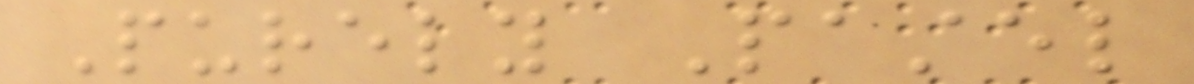Purely Pastel
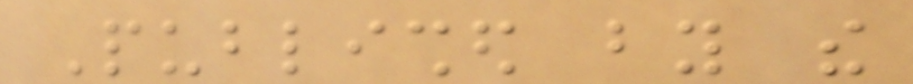Published by the
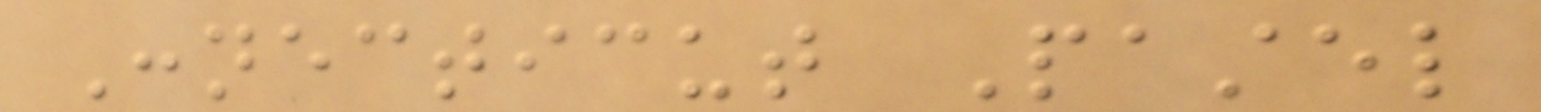Connecticut Pastel
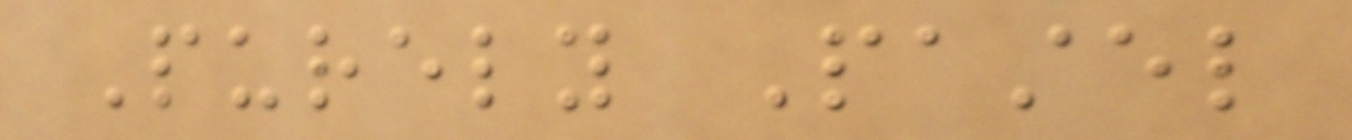Purely Pastel
